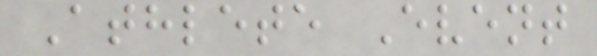Athlete Event
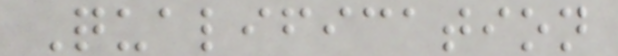Qualification
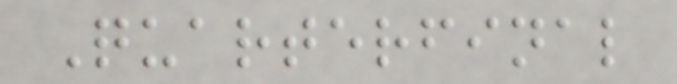Quarterfinal
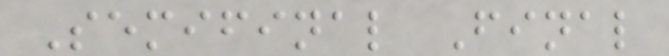Semifinal Final
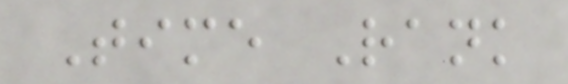Time Rank
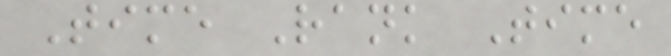Time Rank Time
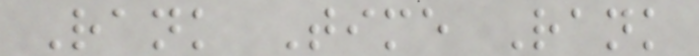Rank Time Rank
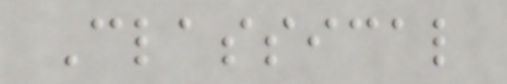Classical
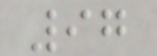97
